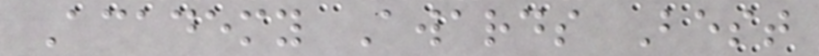Academy Awards Best
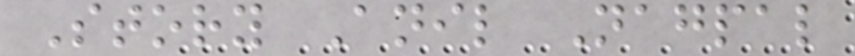Story Anil Nagpal
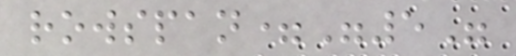rowspan="5"
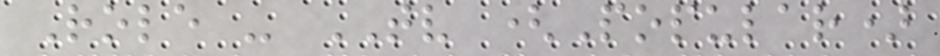Role - TV (Popular)
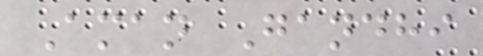Aman Gandhi
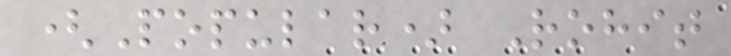(Popular) Rohit
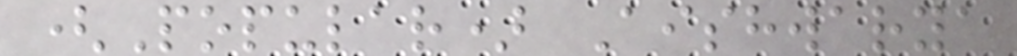(Popular) Aishwarya
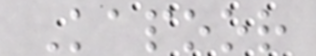Kapoor
